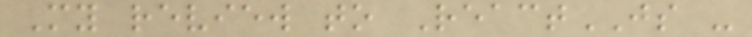My review to ReactJS -
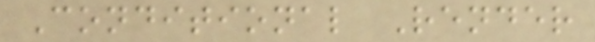Conditional Render
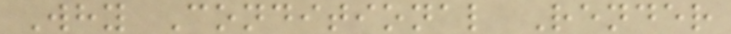Why Conditional Render
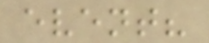event?
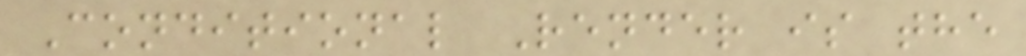Conditional Render is the
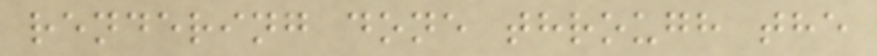rendering done through the
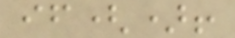if()!
